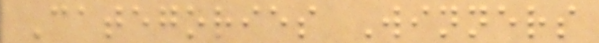Categories Winners
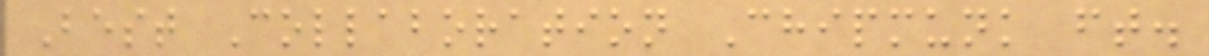Best Collaboration Chipmunk ft.
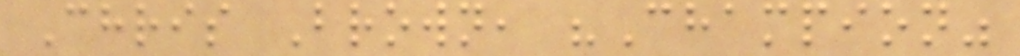Chris Brown, "Champion"
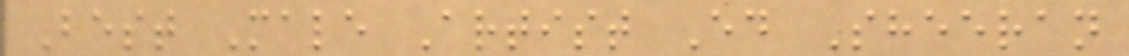Best Male Artist Ed Sheeran
